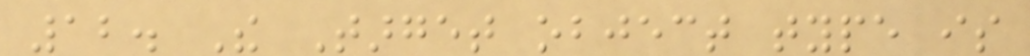12. The Target object type is
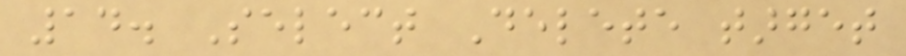14. Select Delete target
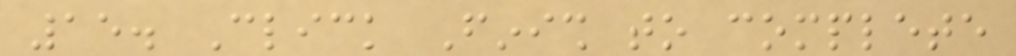15. Click Finish to complete
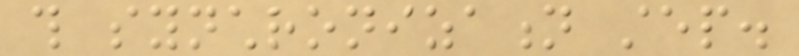this synchronization step.
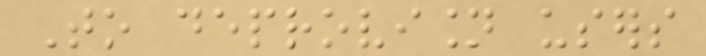To deprovision users
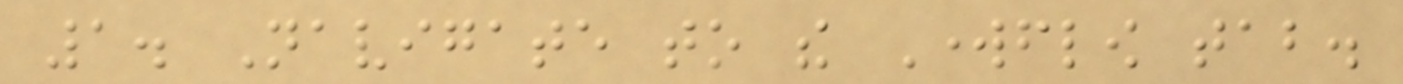1. Navigate to the Workflow tab.
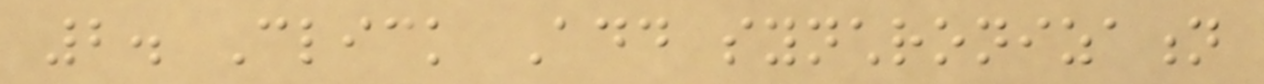2. Click Add synchronization
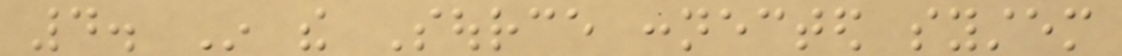4. In the Source connected system
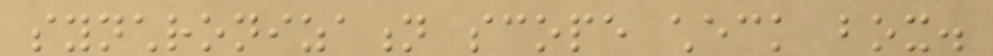synchronization scope check box.
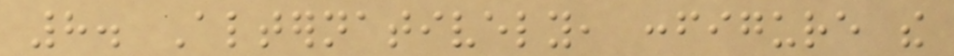8. Alternatively, configure the
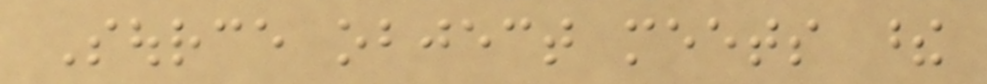Source object meets these
